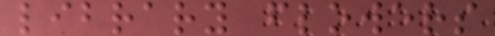library flowers
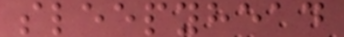sleepyhead
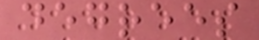degrees
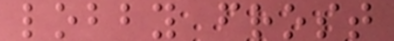lobby frost
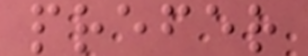prefer
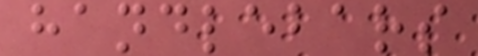handlebars
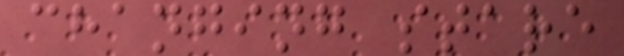changing stare
